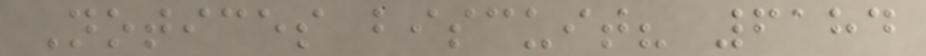Notices biscuit? 6184
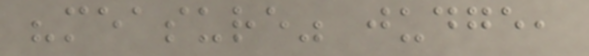"measure" judge,
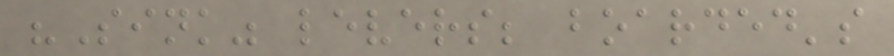"Sink" levers; boarded's
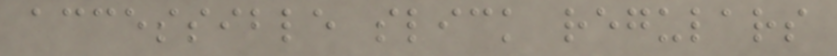accessible slick regulars
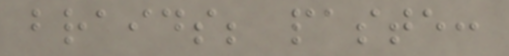braids; paste:
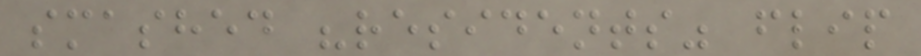smashed "residents" flip
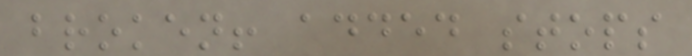broken! added stops
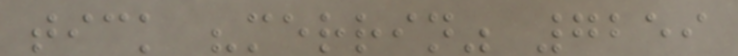tick "merrin" 7259
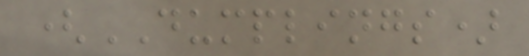(DUMPLINGS)
